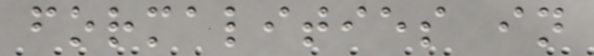formalities in
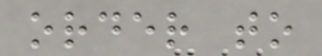order to
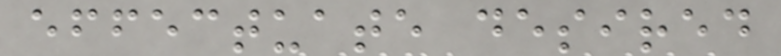effectuate desired
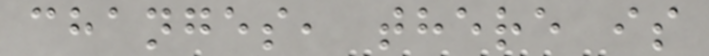changes, there is
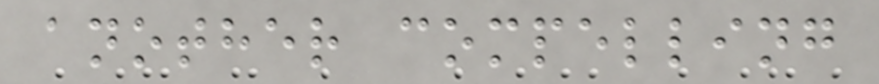another compelling
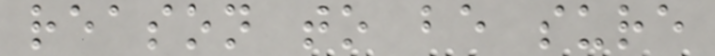reason to be sure
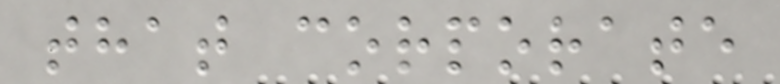that corporate
